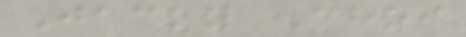Jacky Choi
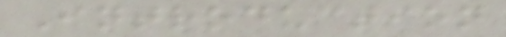Introduction
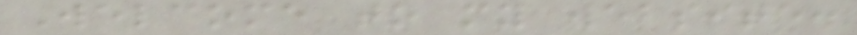Welcome to my website.
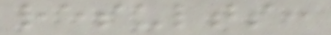results:
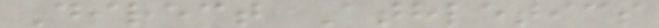Direct Athletics
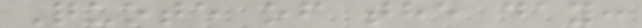Quote of the day:
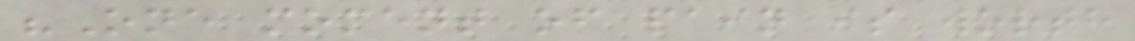"One moment of pain is worth
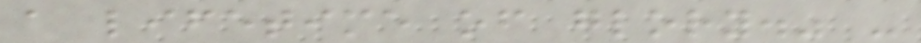a lifetime of glory." -
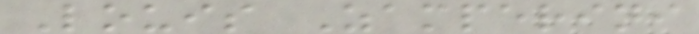Louis Zamperini
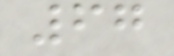67
